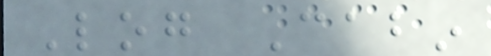Log Cabin
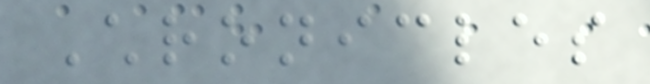Chronicles
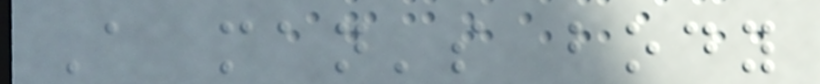A man's body
